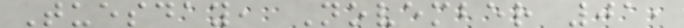Tuesday, November 01,
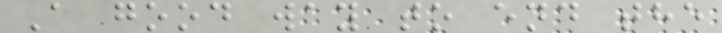A good way to end the
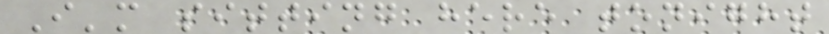I'm sitting here tonight
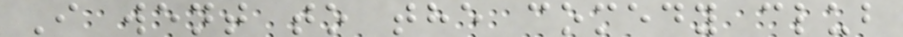I went to the comedy club
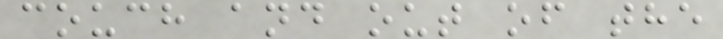couch and out of the
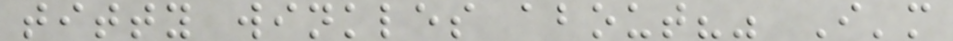titty winkles about?" I'm
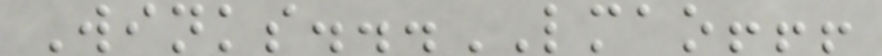Winks...LMAO!!!
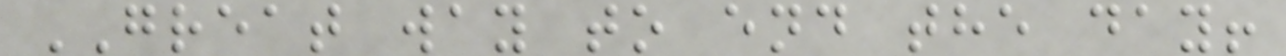GREAT way to end the day!
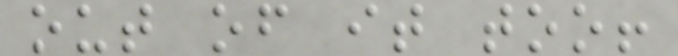out of it too!
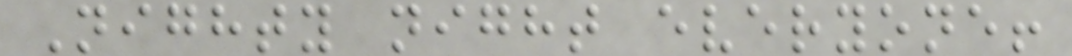Nighty night everyone!
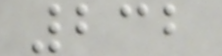232
